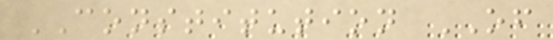CONSTITUTION OF
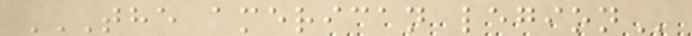THE AMERICAN LEGION
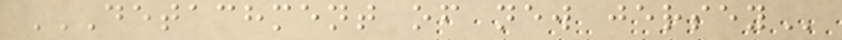DETACHMENT OF NEW JERSEY
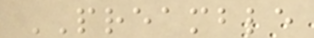PREAMBLE
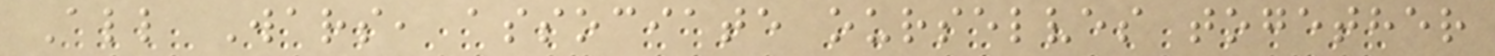All Wars, associate ourselves together
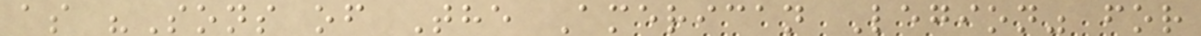as "Sons of The American Legion" for
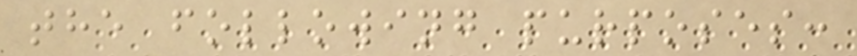the following purposes:
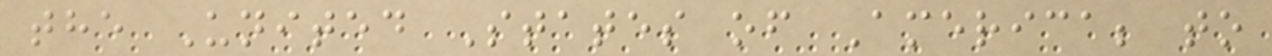the United States of America; to
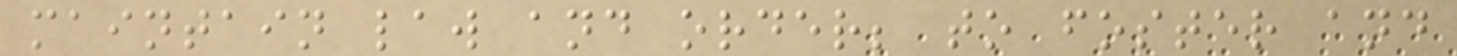maintain law and order; to foster and
